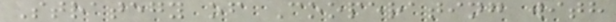Strategy of Cooperating with
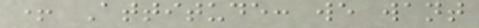+ Attitude: we want
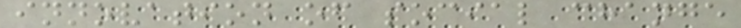innovation of social change
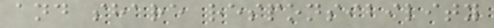and share responsibility
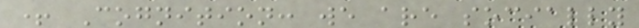+ Cognition: we are socially
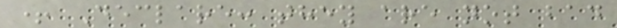+ Declare: they are not bad
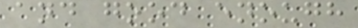and good enough
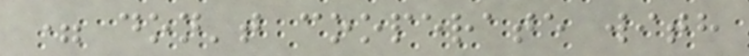= don't cooperate with
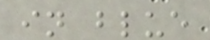in blue
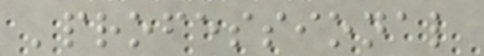'professional
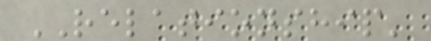RELATIONSHIP'
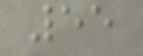55
